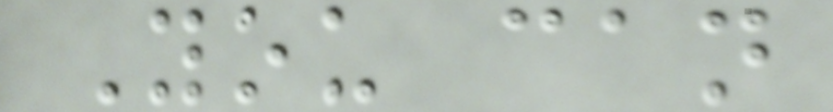You can
